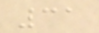31
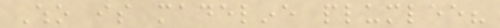Who is madeline plumlee?
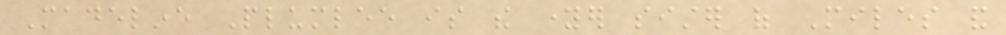Madeline Plumlee is the younger sister of Miles and
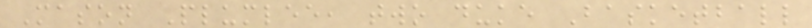Mason Plumlee, two duke Basketball
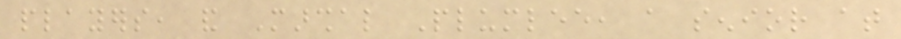players, and Marshal Plumlee, a senior at
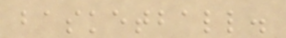basketball.
